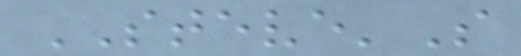STEVE'S
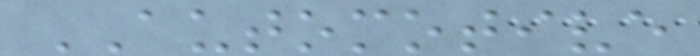AUTOMOTIVE
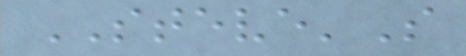STEVE'S
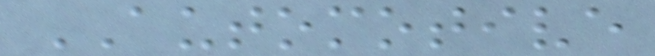AUTOMOTIVE
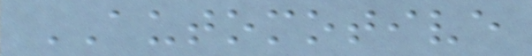AUTOMOTIVE
